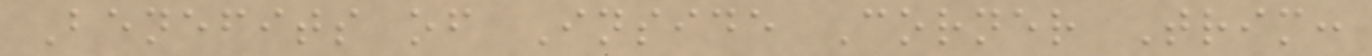Benefits of Inside Corner Trim:
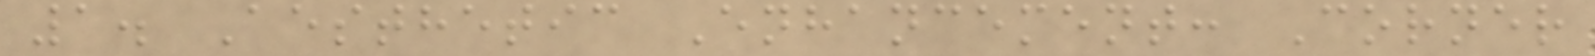1. Aesthetic Enhancement: Corner
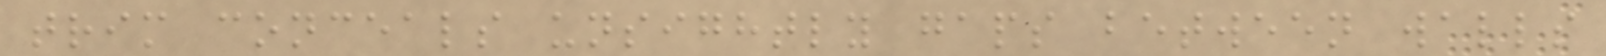trim conceals unsightly gaps between walls
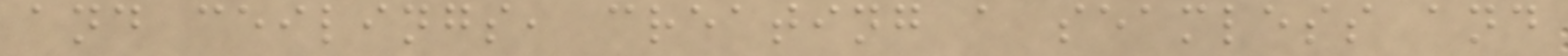and ceilings, creating a seamless and
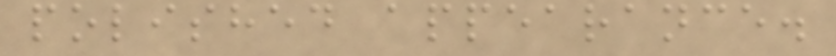polished appearance.
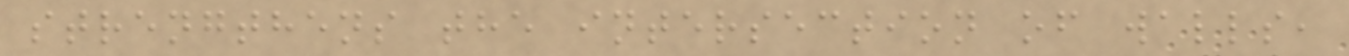strengthens the intersection of walls,
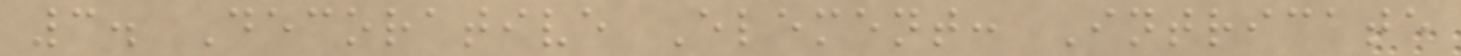3. Decorative Element: Intricate
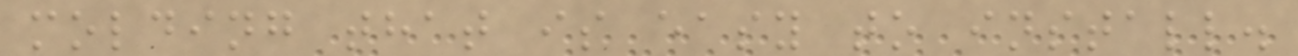molding that is easy to install.
